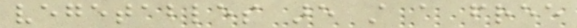vegetables are still a free
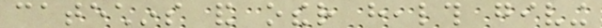catechins and other health giving
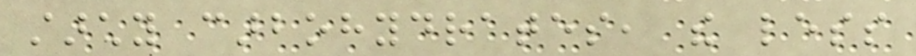starchy carbohydrates, the less
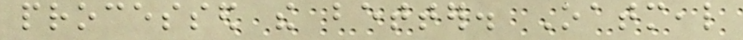processed the better. Oatmeal
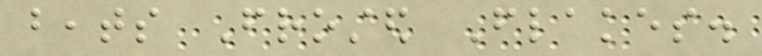beats Frosted Flakes.
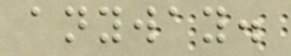anyway.
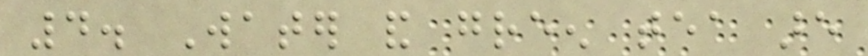4. Water and green tea are
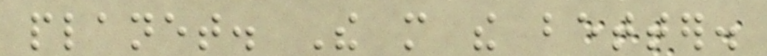planet. The more the better.
